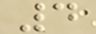4
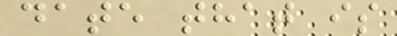date that is
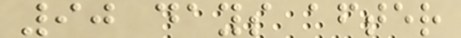90 days after
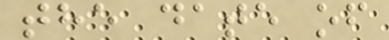the date of
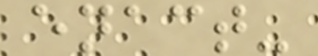enact-
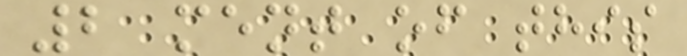2 ment of this
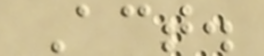Act.
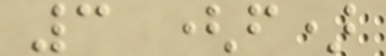3 (f)
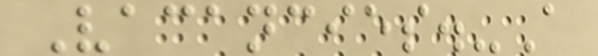Vacancies.-A
